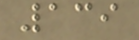139
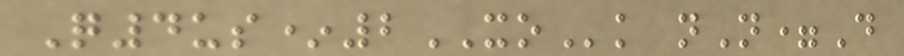Q4us*2XOk nN=D
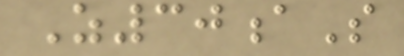Z30aS
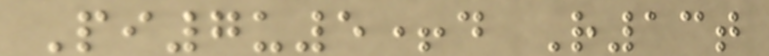Pi7u5+d R13t
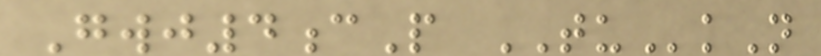Gwj4cP TUkN
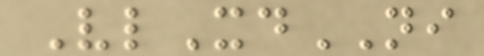VlXdNI
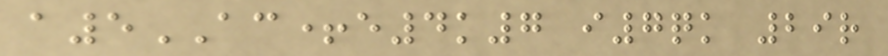a5AC+e4k7 i7qk 29r
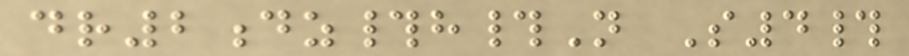dr2dz#h#N S4#
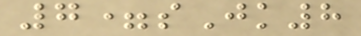7=sJk8
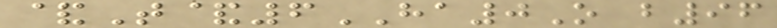&T&6HA0O b96
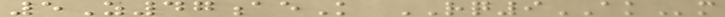5Z47aeK RQ9AKm
